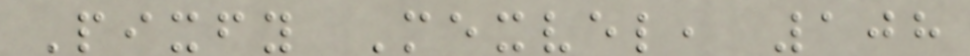Pixfy Mexvel, 108
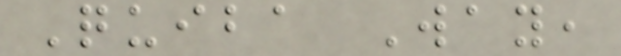Quiba Way,
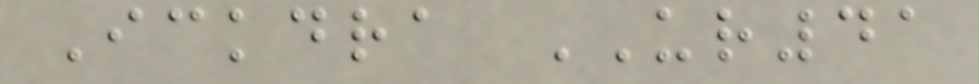Ickdra UR41
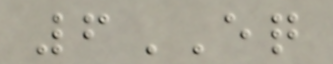6EQ
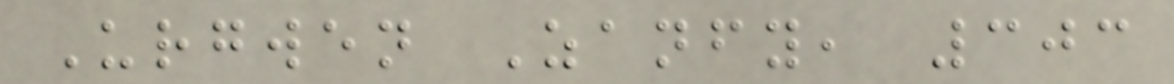Urgwen Zanfy, 303
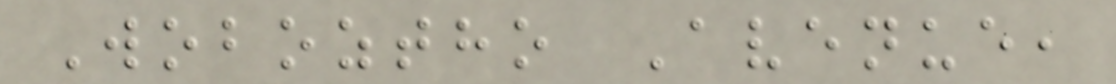Woboztho Avenue,
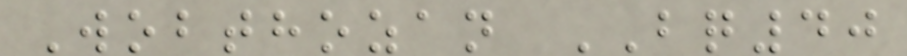Wobthozan BQ40
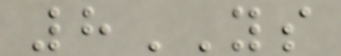8YS
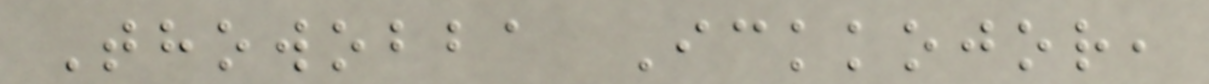Thowobba Ickkojor,
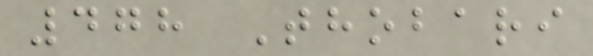478 Thobari
